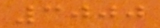3000
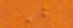B
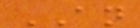AN
